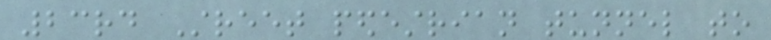23rd Street pedestrian tunnel to
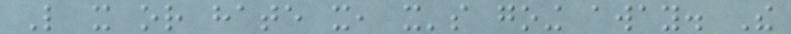Like it or hate it, it's going away. The
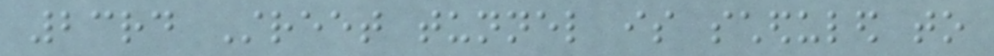23rd Street tunnel is scheduled to
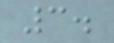3.
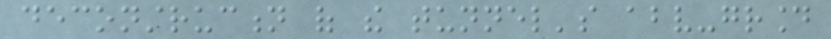deconstruction of the tunnel's above-ground
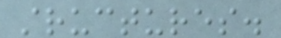structures.
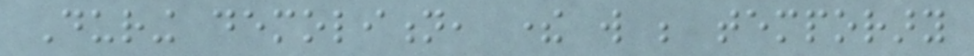During demolition, there will be temporary
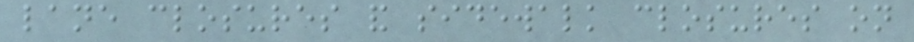lane closures and sidewalk closures on
